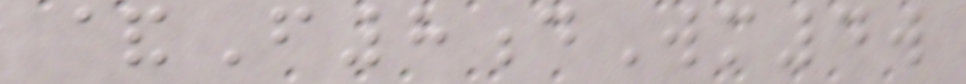&F8dWm4w
